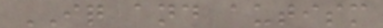IQ and autism
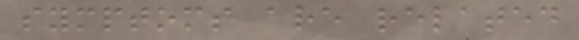symptoms are related
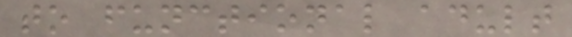to functional adult
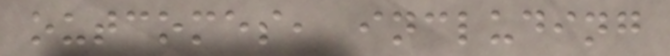outcomes, including
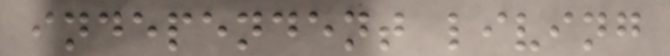independent living
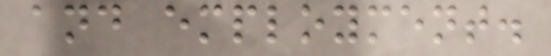and employment.
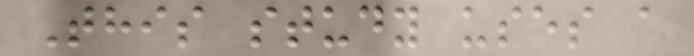This study uses a
